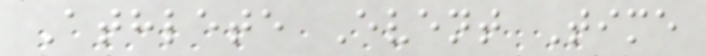Athlete Event Time
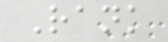Rank
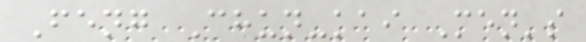Feng Chun-kai Men's
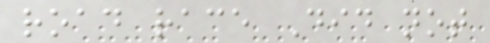road race Did not
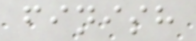finish
